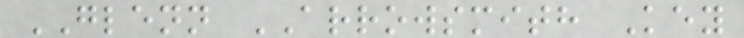GLENN ARROWSMITH Key
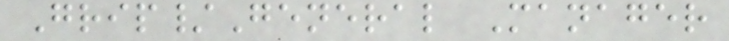Grip/General Manager
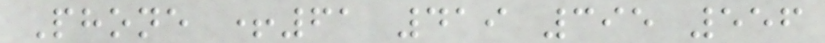Phone +61 419 395 556
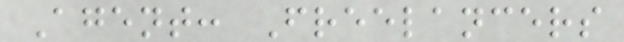Agent: Freelancers
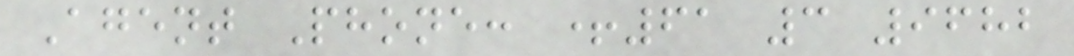Agent Phone: +61 3 9682
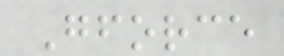Gforce
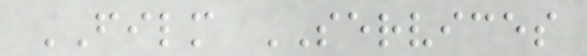FILM SERVICES
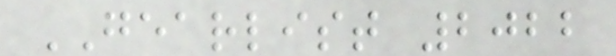GEARLIST 2022
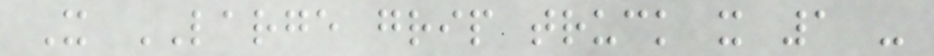X LARGE grip truck x 1 -
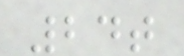24t
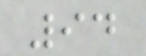94
